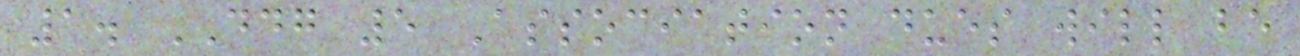1. DDG 5 Association dues will be
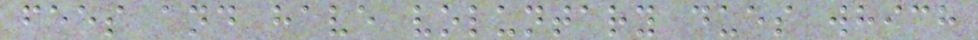fees and have voluntary dues which
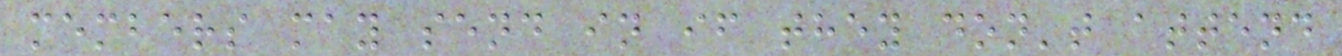members may send in if they don't attend
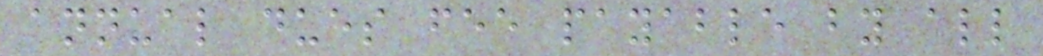annual dues fee payable by all
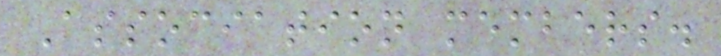Association members.
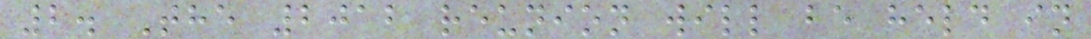2. The 2012 reunion will be held in
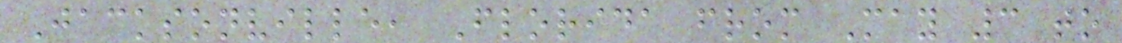Jacksonville, Florida from May 3 to
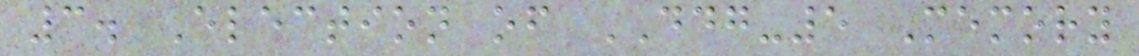3. Election of DDG-5 Memory
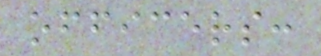officers:
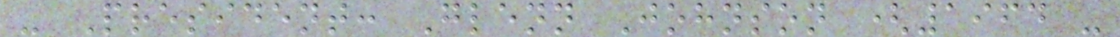- President: Glenn Johnson (1964 -
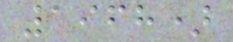1968)
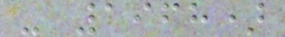- 1968)
